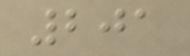201
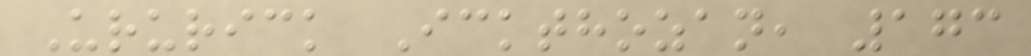Ururick Ickthozan, 173
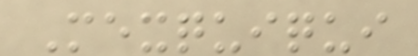Mexquiqui
